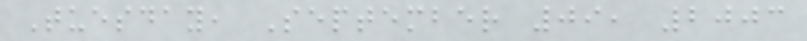Tuesday, September 09, 2003
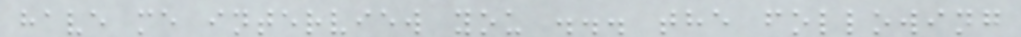have me interview you ... the following
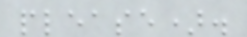please).
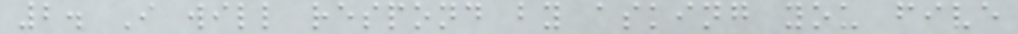2. I will respond by asking you five
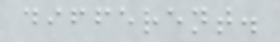different.
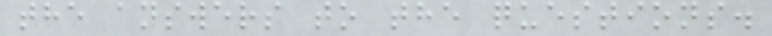the answers to the questions.
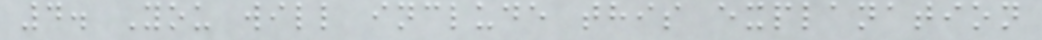4. You will include this explanation
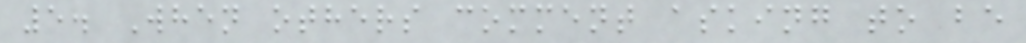5. When others comment asking to be
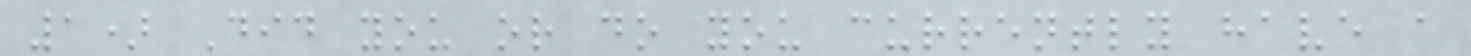1) Did you or do you currently have a
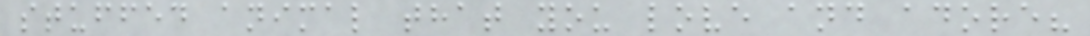stuffed animal that you love and adore?
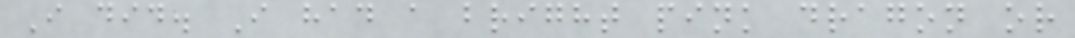I did. I had a bright pink dragon or
